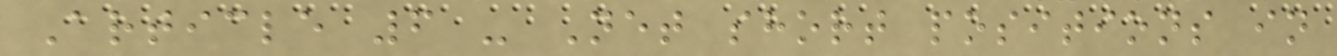Article 6 - Net short positions in
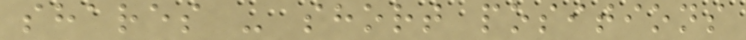shares - short positions
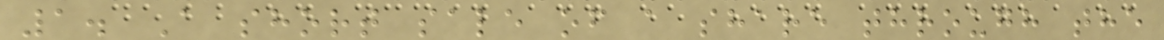1. A short sale of a share through the
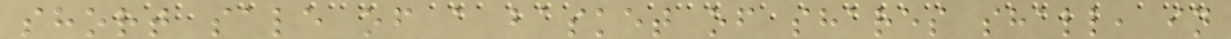short sale of a basket of shares shall, in
